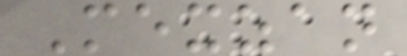Mexzan
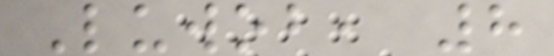Luwob, 8
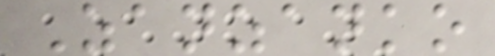Zanzanko
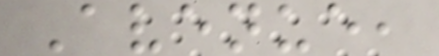Avenue,
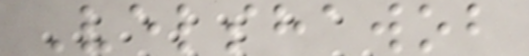Velshawob
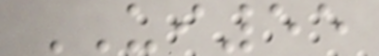UI55
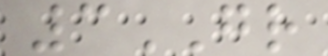3GR
